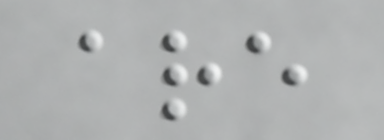are
